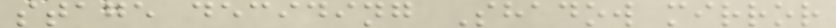stage deciding Shadow mirror
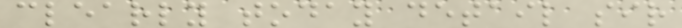clearly today detail sir
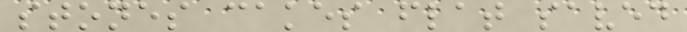stones cakes flat saved
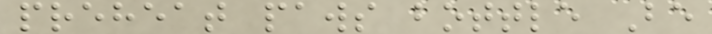preheat paws bottle Be
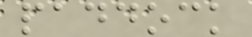paddock
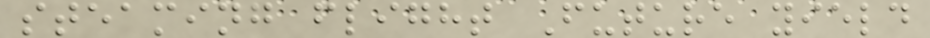steaming flight Future yield
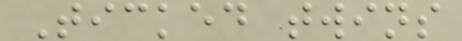Ticked twins
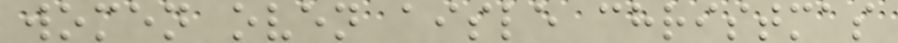women oven aisle christmas
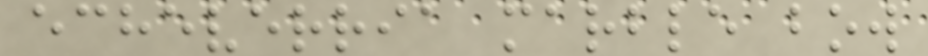echeverria marble bow
